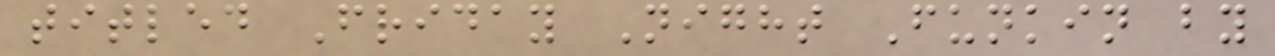titled Friday Night Funkin by
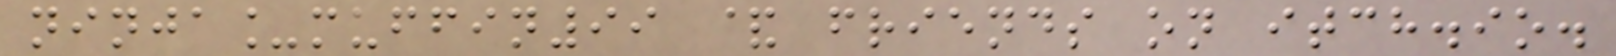ninja_muffin99 & friends on itch.io.
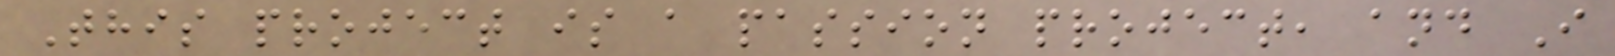This project is a passion project, and I
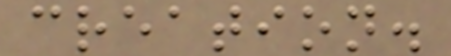creation.
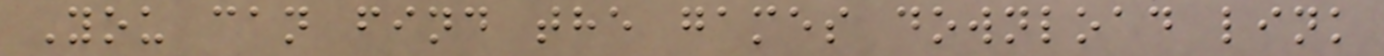You can find the games download link
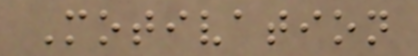Motivation
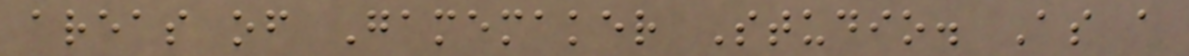areas of Gamemaker Studio. As a
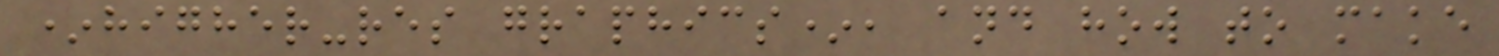*higher-res graphics*, and how to make
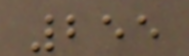255
